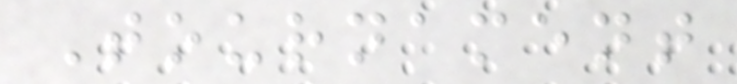Tournament
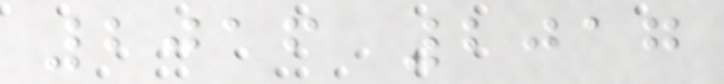2016 2017
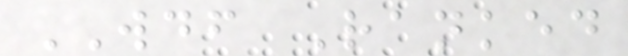WDF Ranked
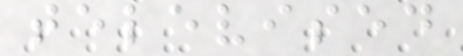televised
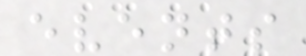events
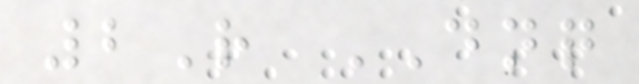2R DNQ
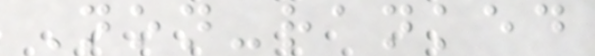Non-ranked
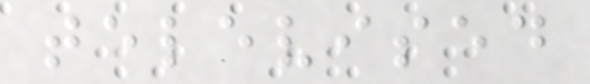televised
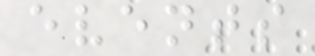events
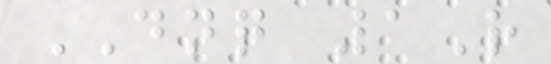DNQ 1R
